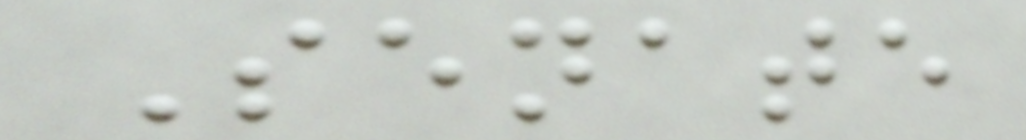Senate
